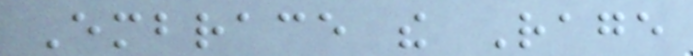Embrace the Rage
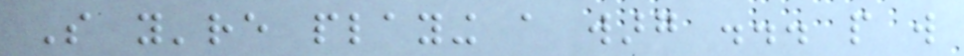So you're playing a warg ... people will
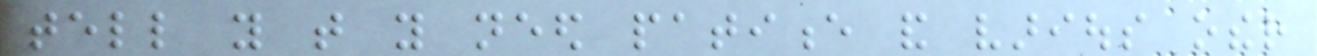tell you that you need patience and various other
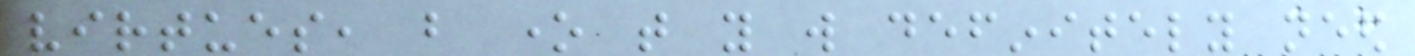virtues, but one that you will definitely need
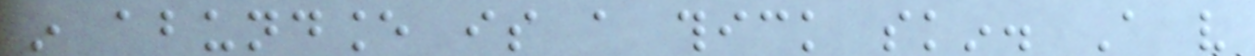in abundance is a thick skin. A very
